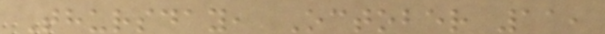Thursday, October 11,
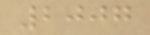2007
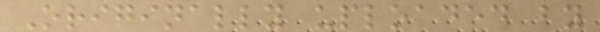Originally uploaded by
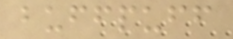buffpuff
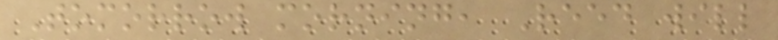Tomorrow morning, Reed will
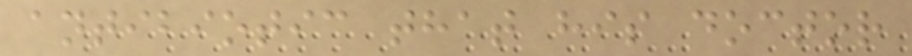antibiotic that his doctor
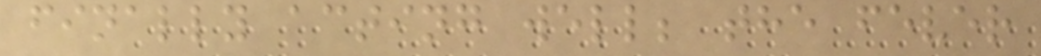finally acting well; the fever
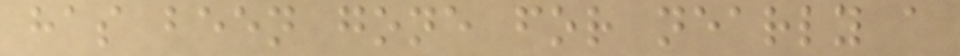has been gone for nearly a
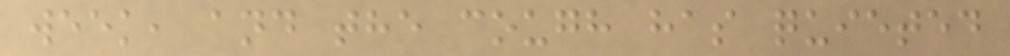week, and the cough has quieted
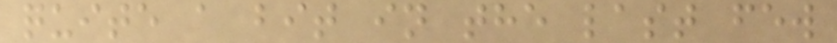quite a bit in the last few
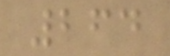264
